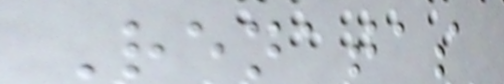Renatas
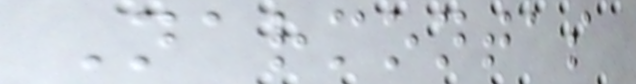Narmontas
